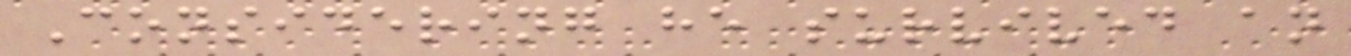Considering he survived an
